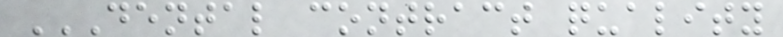DENTAL CONTRACT QUALITY
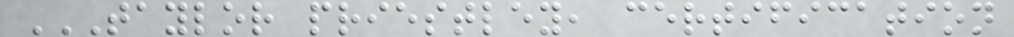TAYLOR PRIESTLEY, CERTIFICATION
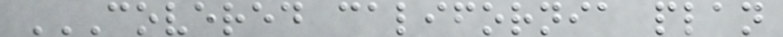COVERED CALIFORNIA PLAN
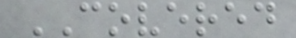COVERED
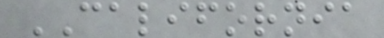CALIFORNIA
